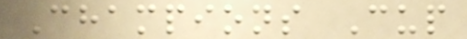Champions Cup
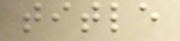title
